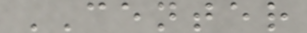CENTER
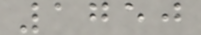1750
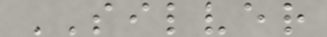SILVER
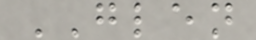GLEN
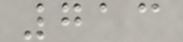713
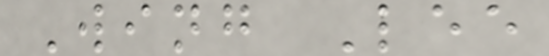Wing Lee
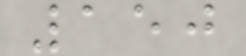150
